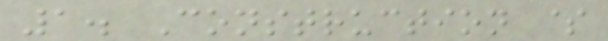1. Construction $
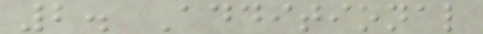2. Additional
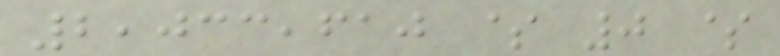2,033,610 $ 0 $
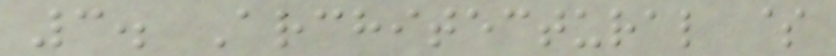3. Architectural $
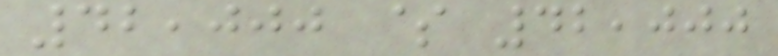42,000 $ 42,000
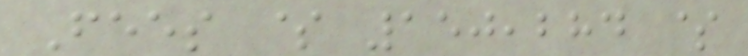Fees $ 150,284 $
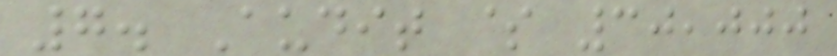7. Audit $ 30,000
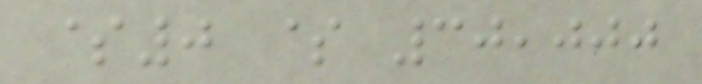$0 $ 30,000
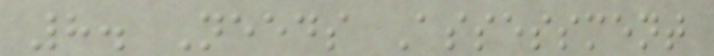8. Needs Assessment
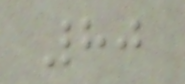80
